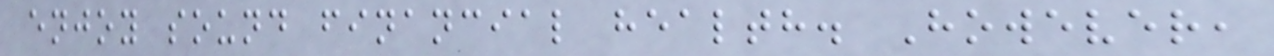enjoy sound financial health. However,
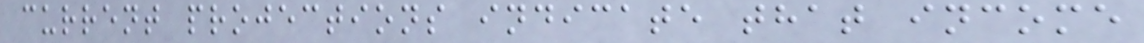current projections indicate that income
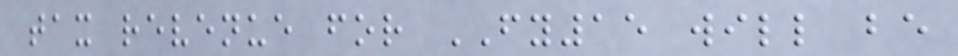tax revenue for FY15 will be
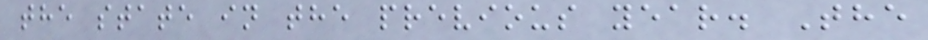the state in the previous year. The
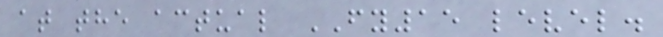at the actual FY15 level.
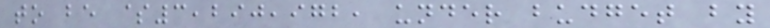to be $3,290,972, under budget by
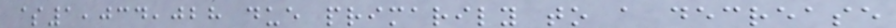$1,034,028 due primarily to a decrease
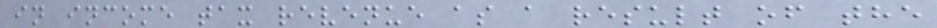in income tax revenue as a result of the
